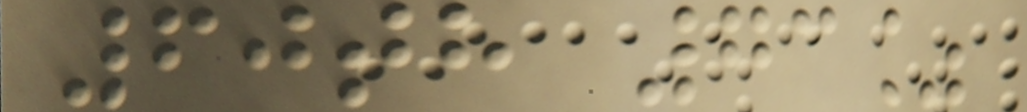60th 73%
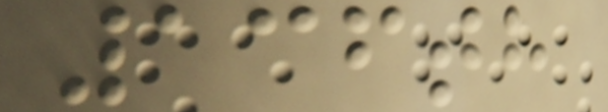136th
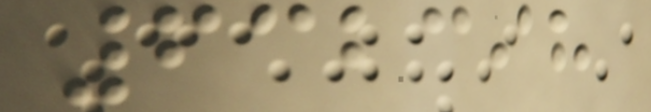632398
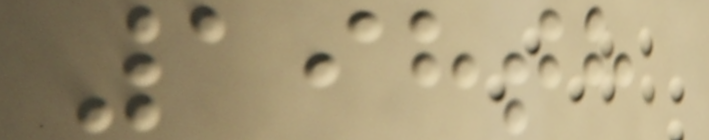198th
